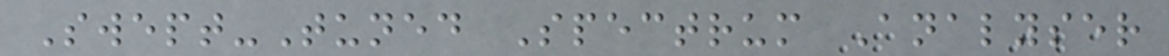Swept-Tuned Spectrum Analyser
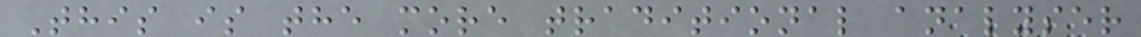This is the more traditional analyser
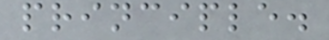principle.
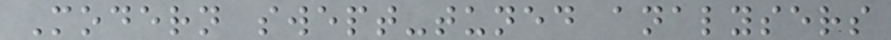Modern swept-tuned analysers
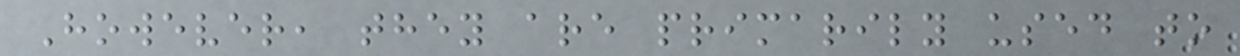However, they are primarily used to
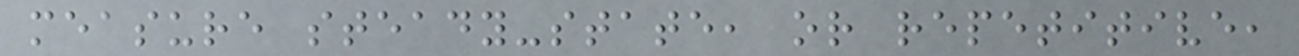measure steady-state, or repetitive,
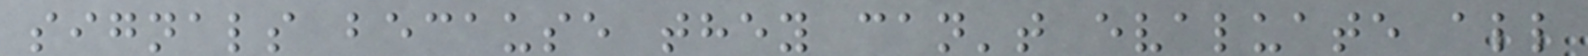signals because they can't evaluate all
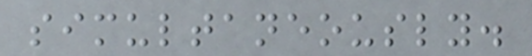simultaneously.
